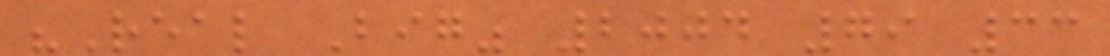"Real Big" 2004 79 33
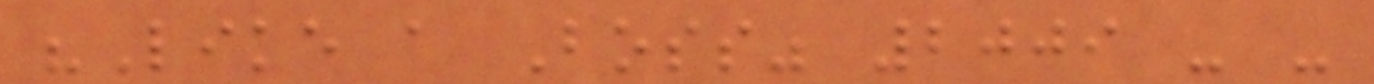"Like a Boss" 2009 - -
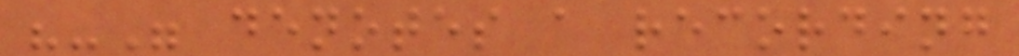"-" denotes a recording
